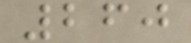260
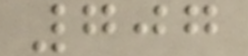707
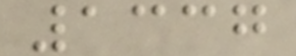1337
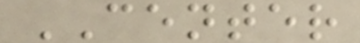CENTER
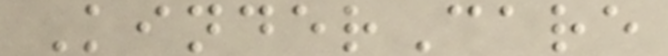KinderCare
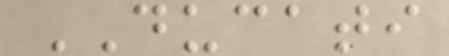DUCATI
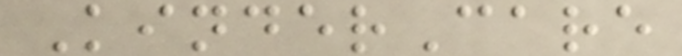KinderCare
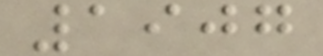1907
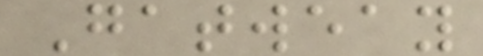Gatweay
